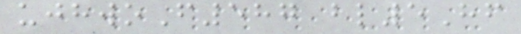ujhwoF587 bl5Hf
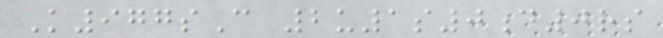K977sC 2u1s0d0rs
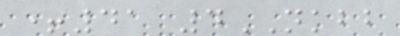+41 4NKBB
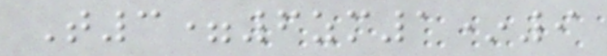T3=6zm1*9
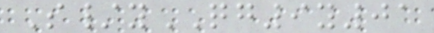S/yQG9y01
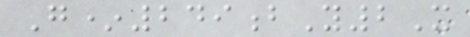G*249bY2X
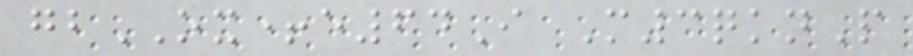gbOX+e64I M3qknP
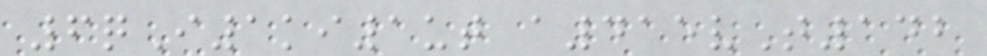6qI1ki1ut a415vT142
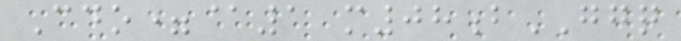Cdo=@1 m08bGGQ
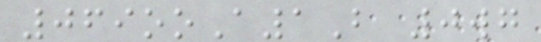069ooA1B 0wg
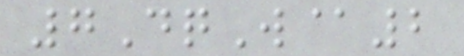7DqW@2
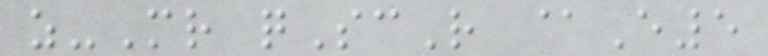z-Mr qScR @E5
